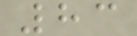83
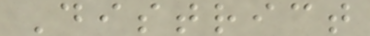District
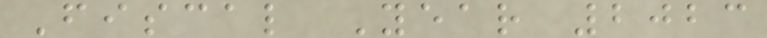Fiscal Year 2023
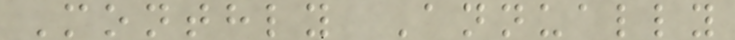Monthly Annually
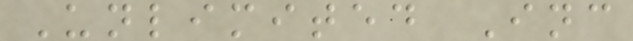Unlimited Inc
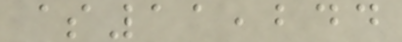$11,244
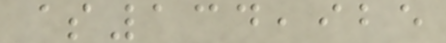$134,925
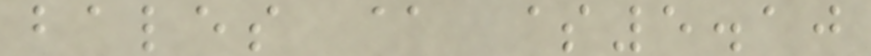bales @ $5.10
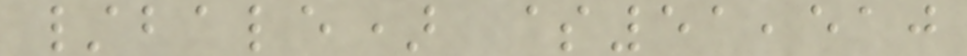/bale) $51,510
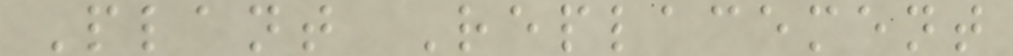Plant Replacement
